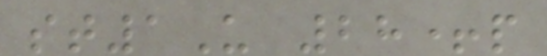st1U 28+p
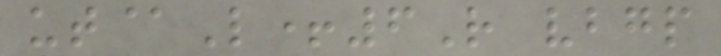ut@L+6R vbgp
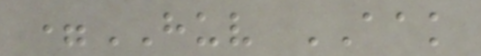=HUV AAK
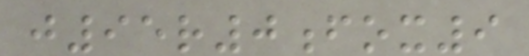j95r0fox9
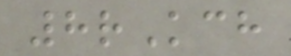8rKch
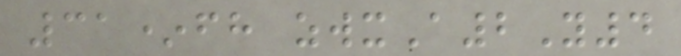31*fh zwxA2Y4
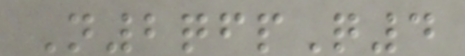N2qfpQ4
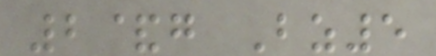2&g Bz5
